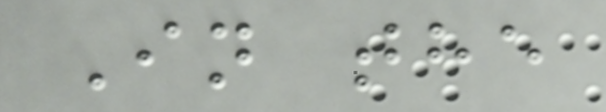In the
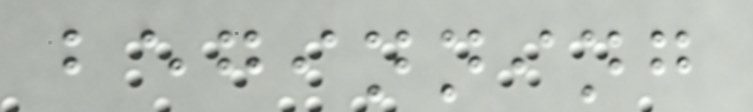beginning
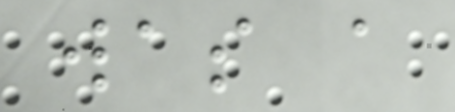was a
